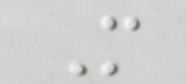M
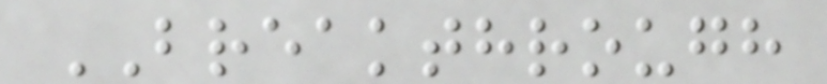BREAKTHROUGH
